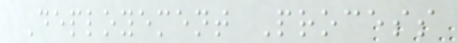Deployement Process
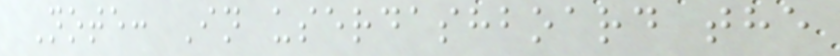Note: In userdashboard the
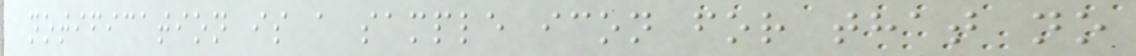notification is a sample icon for that no
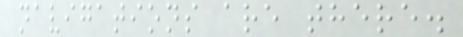navigations are there.
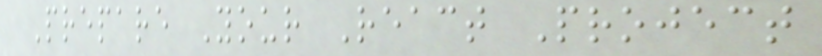Prepare Your React Project
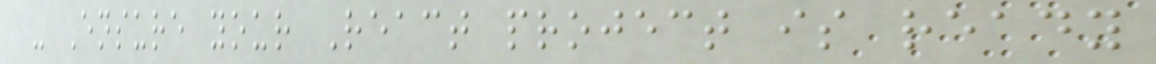- Ensure your React project is ready
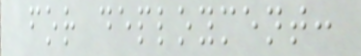for deployment:
